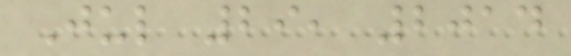Jul 29, 2014
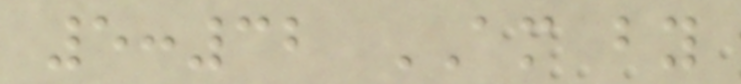5:32 AM by
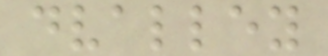dvalley
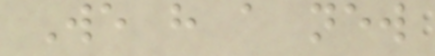We have a new
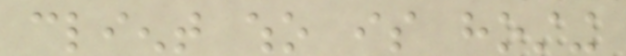client who is hosting
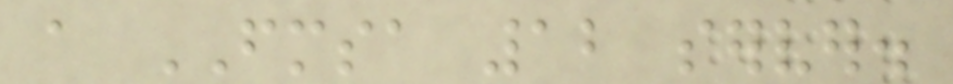a FMSA 12 server.
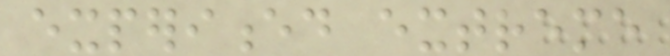experienced extreme
